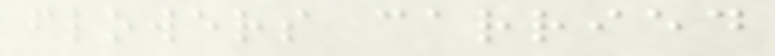flowers carried
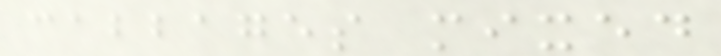cabbages mixed
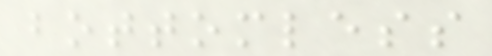bottomless
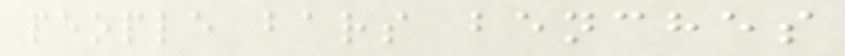people bars benches
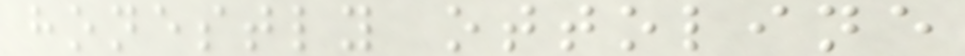honestly ottoline
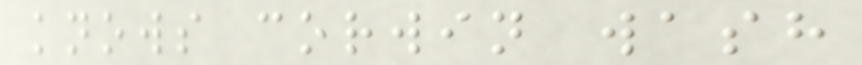knows corwin wash
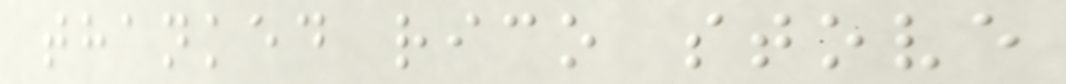thanked rico stove
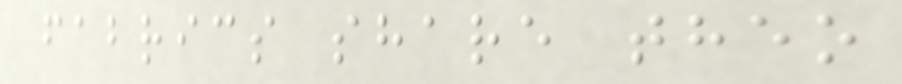fabrics share theo
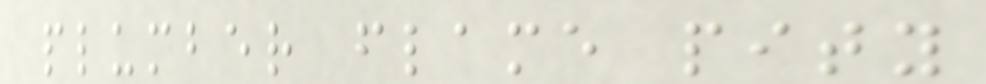plumber flame pity
